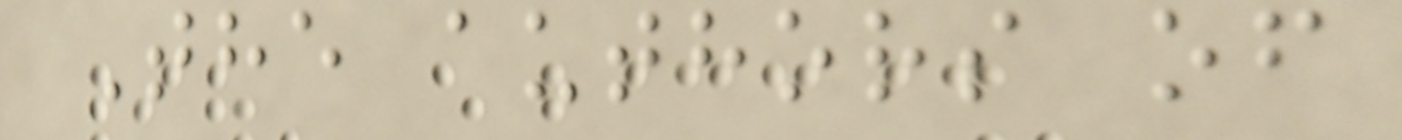The authors of
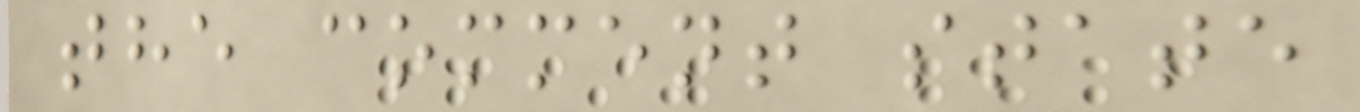the comment state
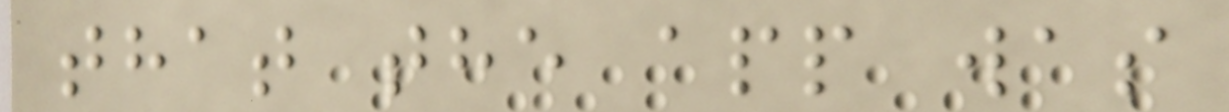that the app was
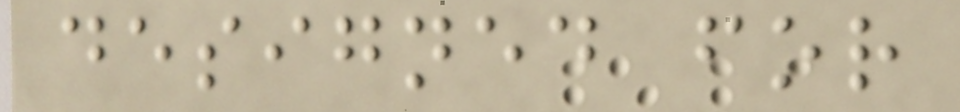designed for
